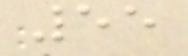55
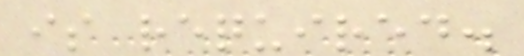is required.
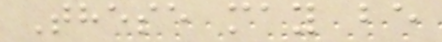These may be
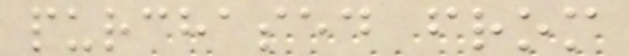purchased from
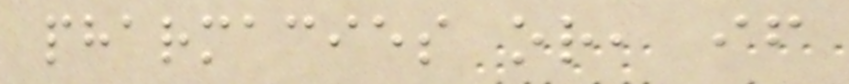pharmacies or, if
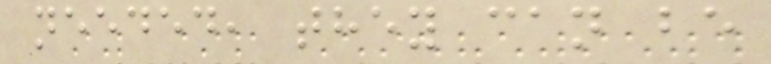needed, they can be
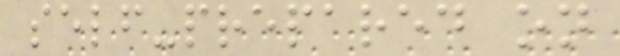self-prepared on
